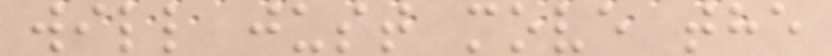will just move the
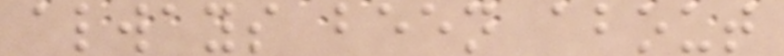always been about
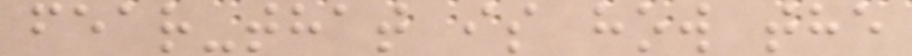fear-that is how the
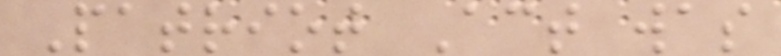Patriot Act was
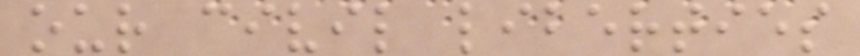our civil liberties
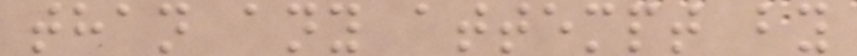than any attempt by
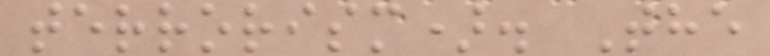terrorism). The
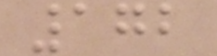172
